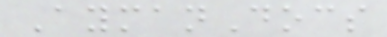AymanDocs
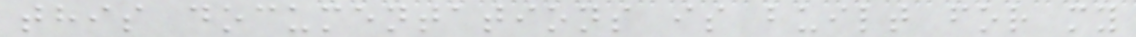this documentations is built for my
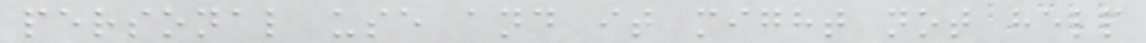personal use and it might not help
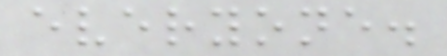everyone.
